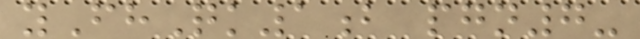yFhQk1b pgn7-
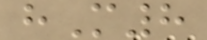hM8
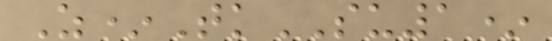Z*TkSU1*
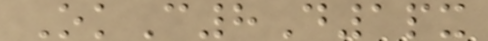OkC8D1px
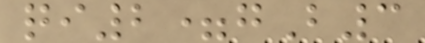qi2=gB3
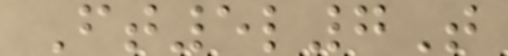Ft5l7T
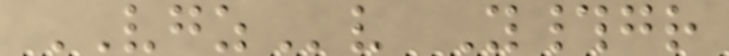VGZv Y#gr
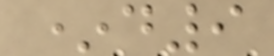*d9
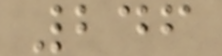246
